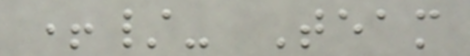+/- Team
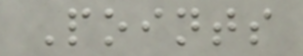Points
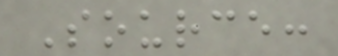Source:
